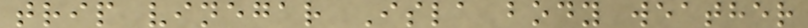trip vinegar Isla body weather
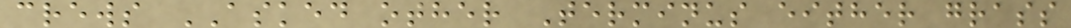crews ASKED other Terminus either grass
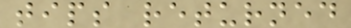tips returned
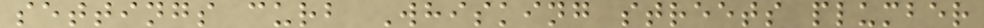settings curb Whisking streets plumber
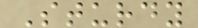Sturdy
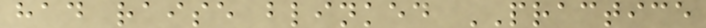had raise blinked PRACTICE
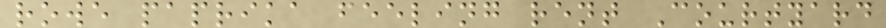rowe paprika feeling rent Courtyard
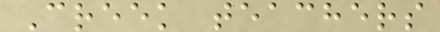Creek teachers
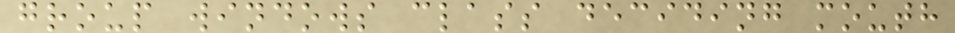group windows class deciding mouth
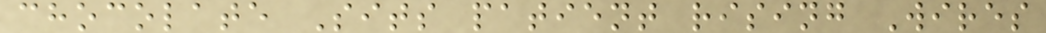chocolate Sits patient rising Wires
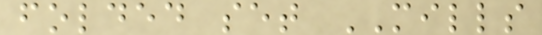folded set MILLS
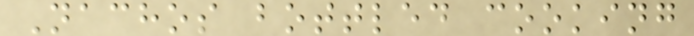Nachos bottled cooking
